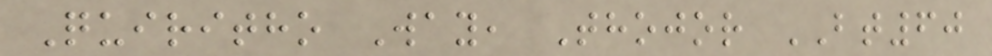Quiritho Way, Thojor BT60
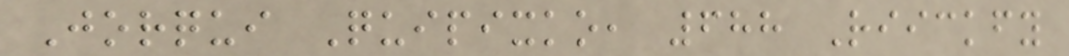Jorqui Quipixko, 688 Riickfy
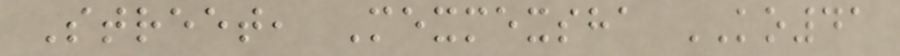Street, Mexmexsha KO41
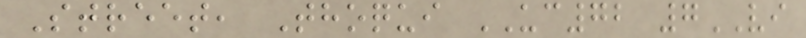Street, Thoqui UC72 7VI
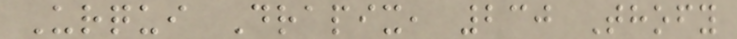Urqui Drapix, 230 Thofy
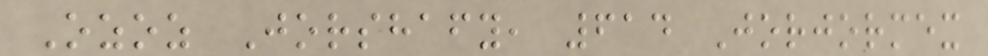Ozoz Jorshafy, 614 Jorjormex
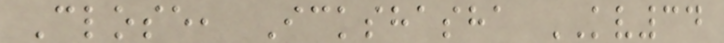Close, Ickshasha KV34
